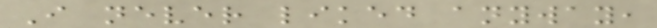I never liked anyway,
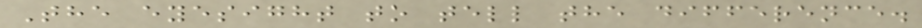The eyesight to tell the difference.
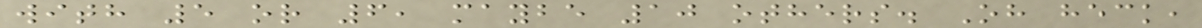with 5 or 6, maybe 10 others. Oh heck,
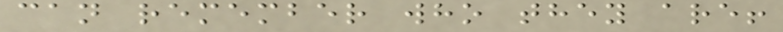can remember who they are!
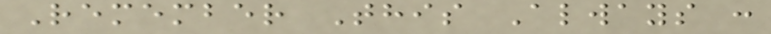Remember This Always :
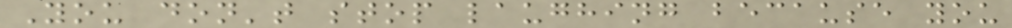You don't stop laughing because you
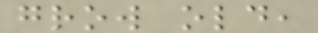grow old,
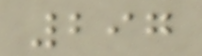297
